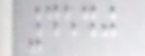4540
